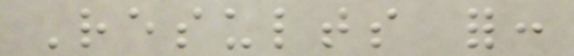Results for:
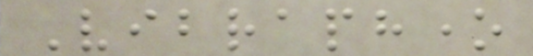Vibraphone
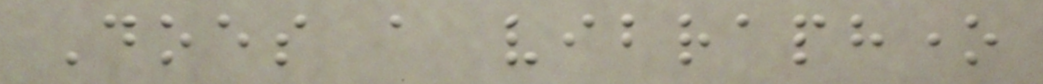Does a vibraphone
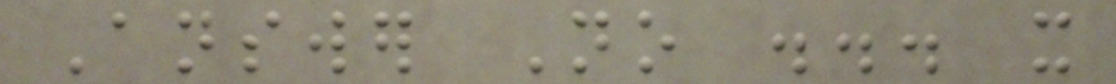Answer No ... it
